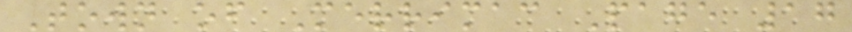Town of Merrimac Page 17
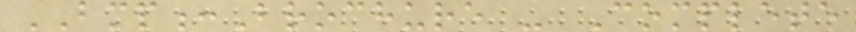BMP:Brochure - Complete
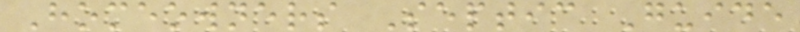Homeowners Septic Guide
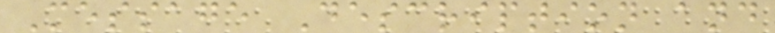Message Description and
